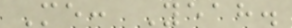Me: Yeah.
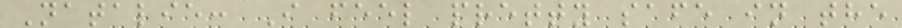Natalie: I feel pretty safe in the
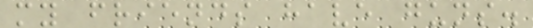my friends have guns.
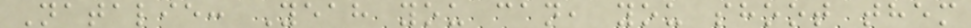Natalie: Yeah you can, you shoot them
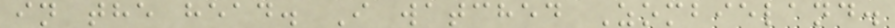in the head. I watched Zombieland.
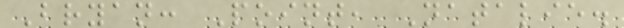Bryan: Point, Natalie.
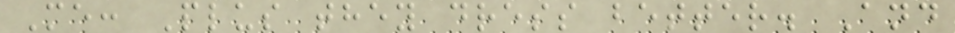Me: Plus they dress better. And
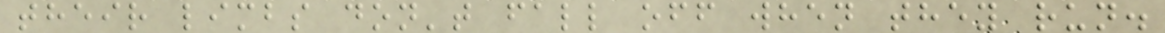their limbs don't fall off when they run.
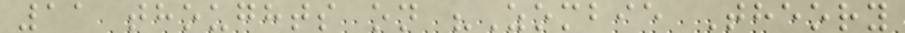11 thoughts on "Zombie Theory
